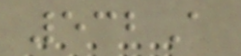532A
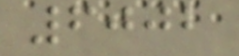6002
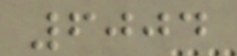6004
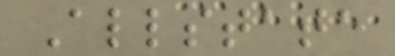Allstate
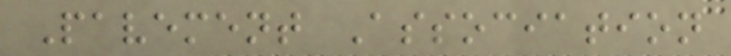Pavement Association
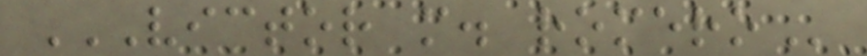VICTOR M. ROMERO
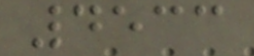4533
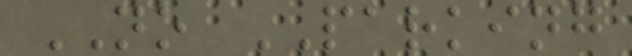NO PARKING
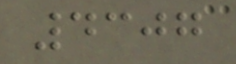4307
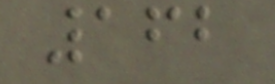162
